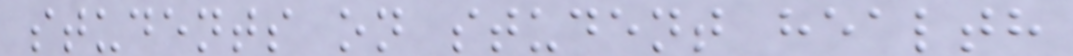students on student health
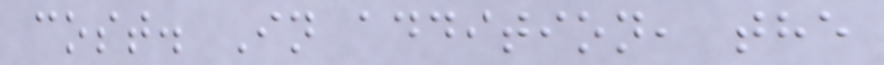cost. In addition, the
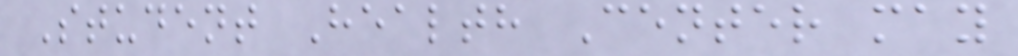Student Health Center may
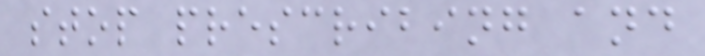stop prescribing and
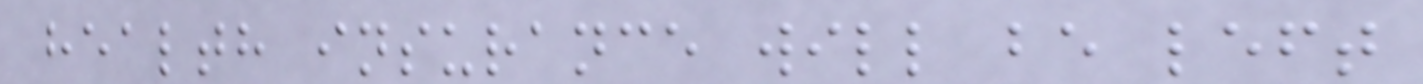health insurance will be left
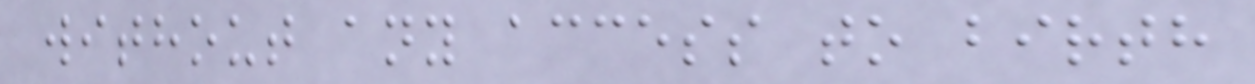without any access to birth
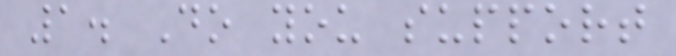1. Do you support
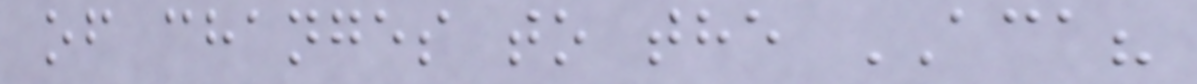of changes to the ACA?
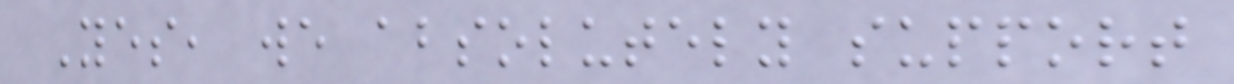Yes, we absolutely support
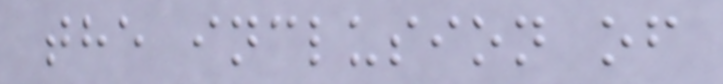the inclusion of
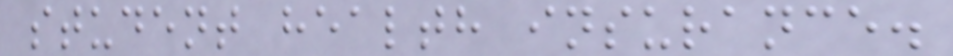student health insurance.
